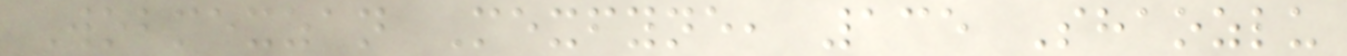Wobmexzan Mexfyne, 135 Shaozlu
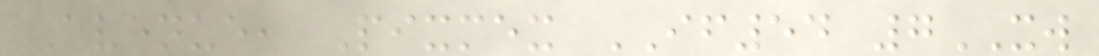Avenue, Pixmex IF54 7XW
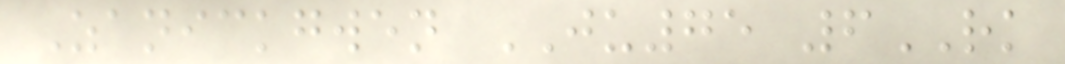Zanickgwen JU75 6RK
